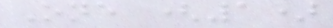One (1)
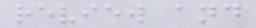review and
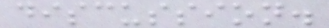discussion.
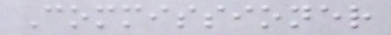Commissioner
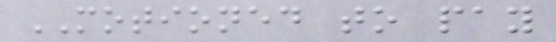MOTIONED to pay
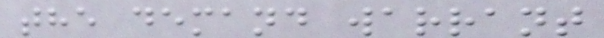the demand warrant
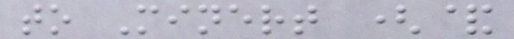to Minert (&
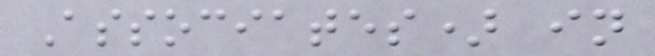Associates) in
